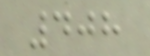408
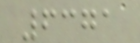6371
